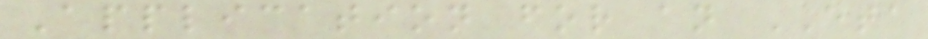Application for an ETA
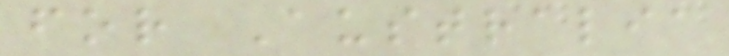for Australia
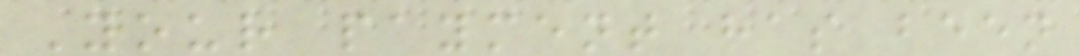Your payment has been
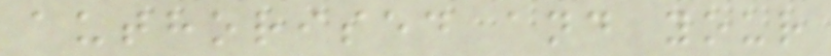authorised and your
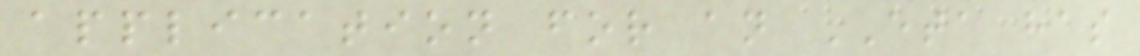application for an ETA has
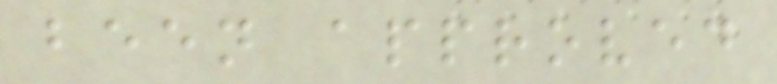been approved
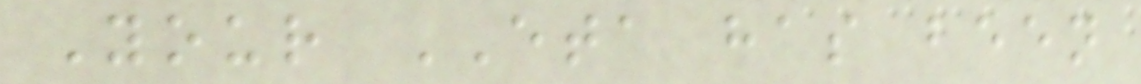Your ETA has been
